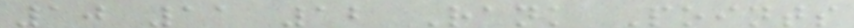10 11 12 Rank Points
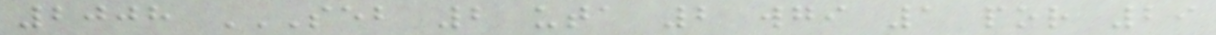2008 SEB 2 UTA 2 WGI 1 POR 29
